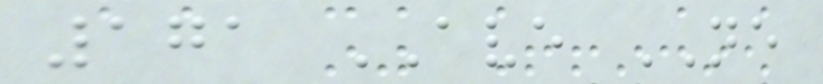171 AVE NE
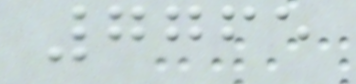7765
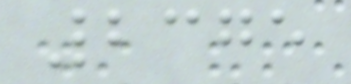2375
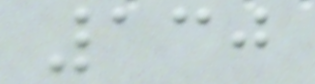130
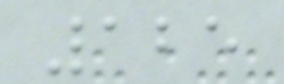125
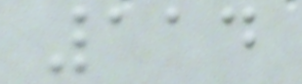114
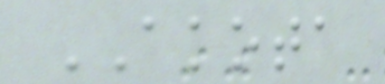AKOTA
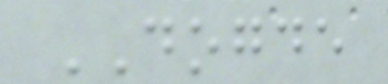DOGDE
